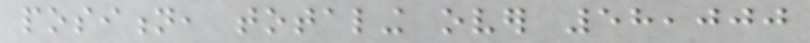position, totaling over 58,000
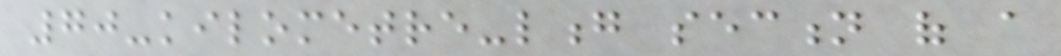70-kilometre-long section of a
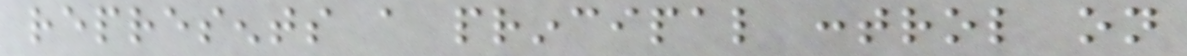represents a principal control on
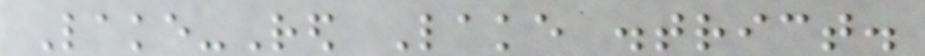Lake-Red Lake district.
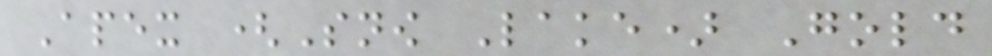Apex (Snow Lake) Gold
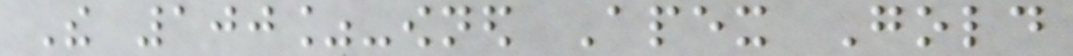The 100%-owned Apex Gold
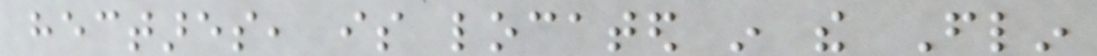hectares, is located in the Flin
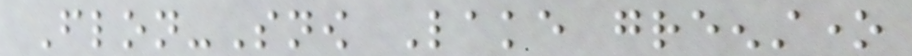Flon-Snow Lake greenstone
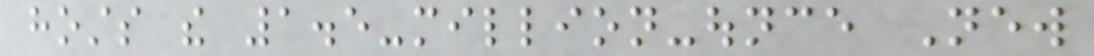hosts the 1.5-million-ounce New
